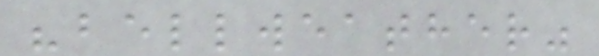"bellweather"
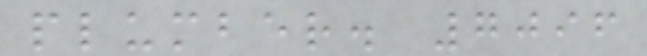plumber. 7096
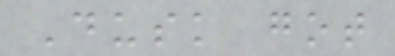Dusk got
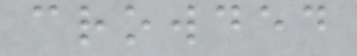crowded
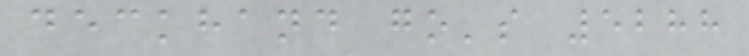deckhand go's 5288
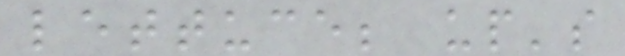lettuce; up's
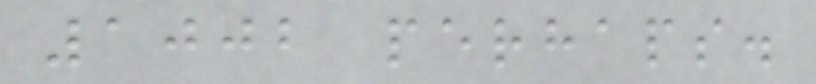1002 perhaps.
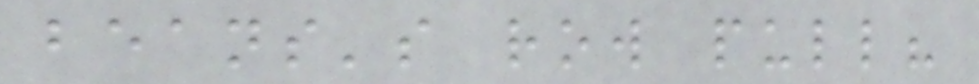beans's row pull?
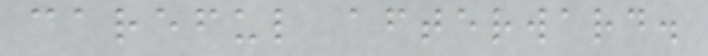careful afterward.
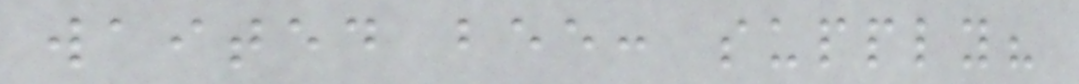waited bee: supply?
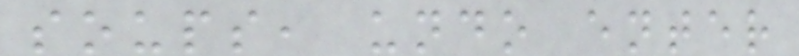soups, undo enter
